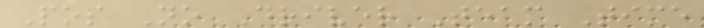Pos No Driver Team Time
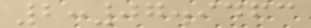2:07.9463
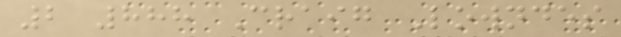2 888 Craig Lowndes
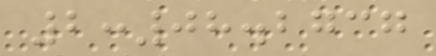2:08.2737
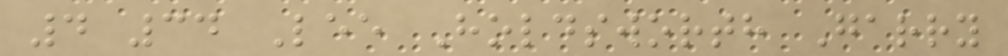4 34 Lee Holdsworth Garry
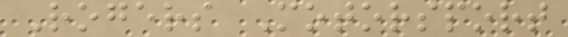Rogers Motorsport
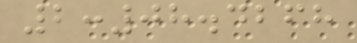2:08.4268
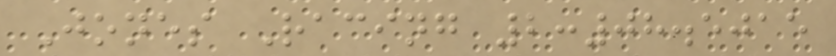Jones Racing 2:08.5015
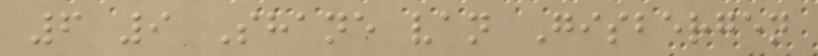6 9 Shane van Gisbergen
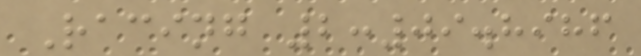Racing 2:09.8986
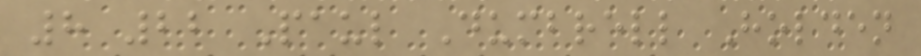8 22 Paul Dumbrell Holden
